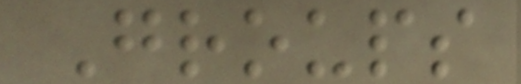Groups
